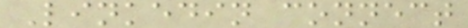Linkedin connect
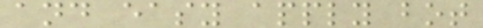and easy apply bot
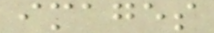images
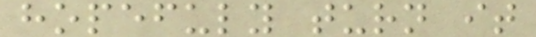hopefuly turn it
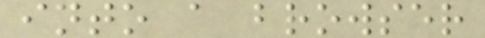into a browser
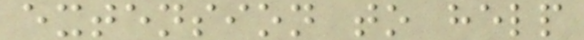extension to help
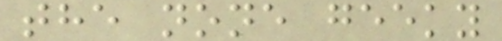the none geeky
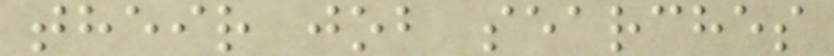their job searches
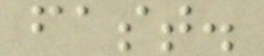fast.
